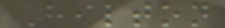Hilton
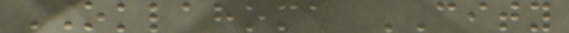OKLAHOMA CITY
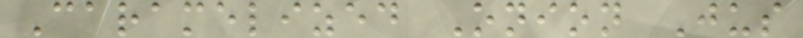Caramelized Onion Jus
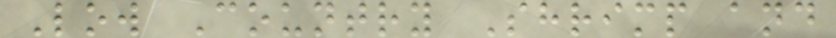Low Country Shrimp and
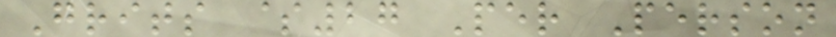Grits $27 Per Person
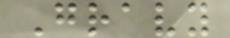Gravy
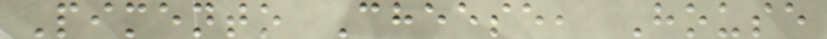Pimento Cheese, House
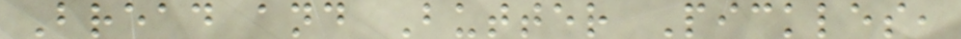Bread and Butter Pickles,
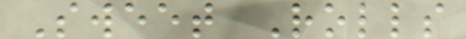Sweet Rolls
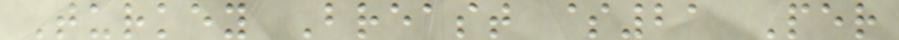Turkey Breast $21 Per
